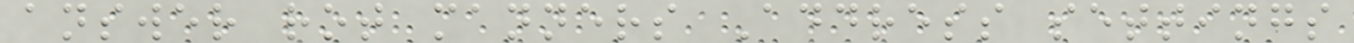answer rot manners Address settings
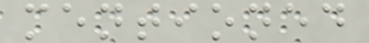mentioned
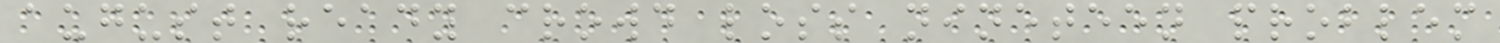august ready crowd loss nineteen problem
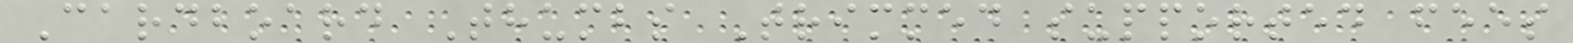Cardboard Thumbs Trimmed supported fees
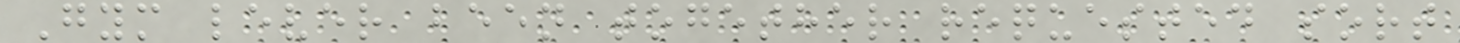Gym lever been together requested sort
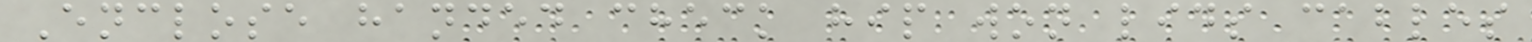Enclose handed check hip won lids cables
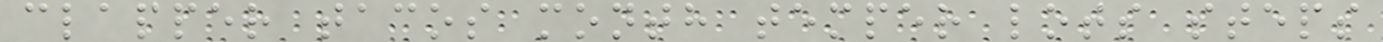clapper tacos month temper lots steps
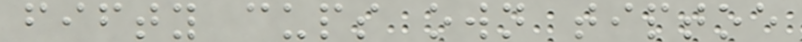fifty cups own tiptoe
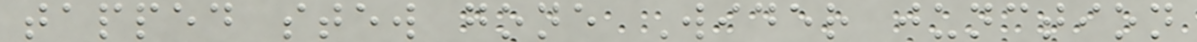tapped stew gone Wider junction
